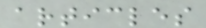articles
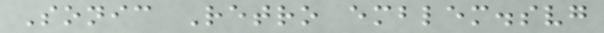Sonic Retro emblem.svg
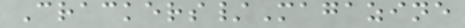Crackers/Magazine
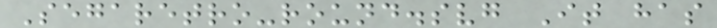Segaretro-round.svg It has
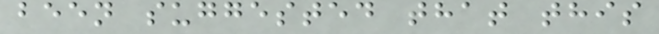been suggested that this
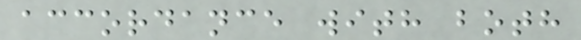accordance with both
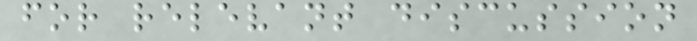for relevant discussion
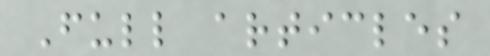Full articles
